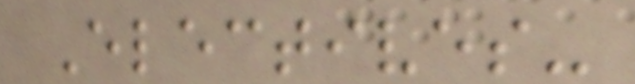Electives-
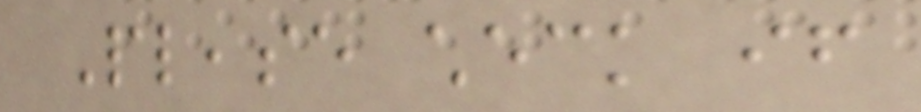Please check if
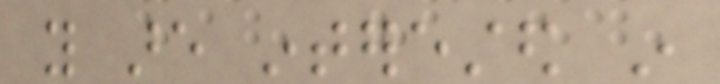you are interested in
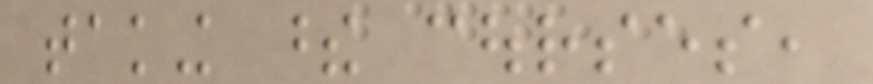taking these courses,
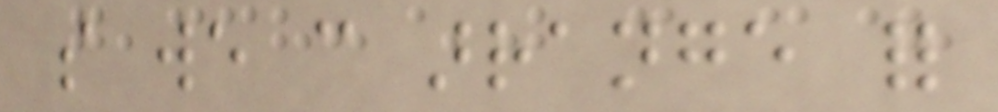so we can arrange for
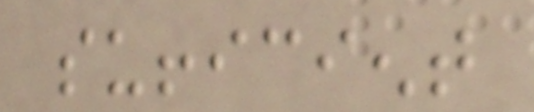sufficient
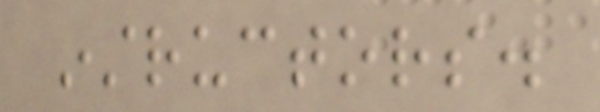instructors.
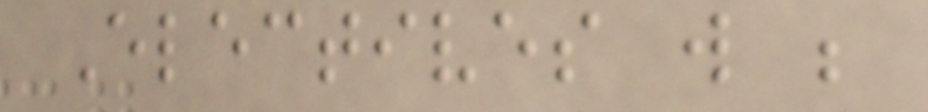Electives will be
